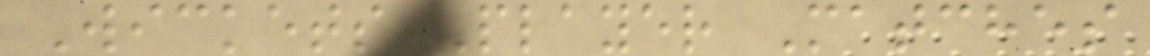Wickets Player Matches
